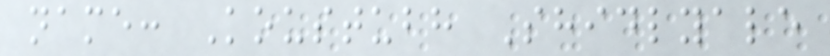name: Koustubh Shidlyale
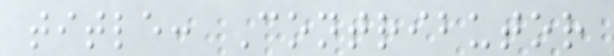title: Contributor
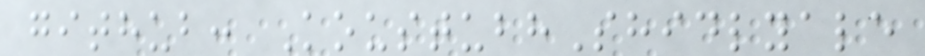github: KoustubhShidlyale
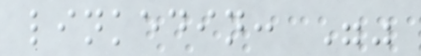linkedin: ""
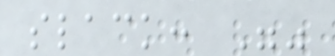slack: ""
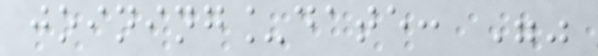joining_date: ""
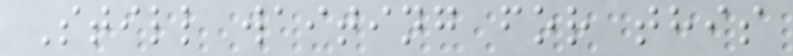Still waiting for this
